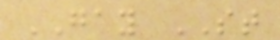GAY ST
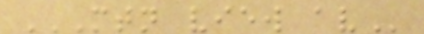MTN VIEW AV
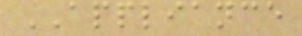APPLIANCE
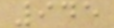945
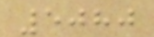5080
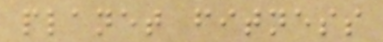planet fitness
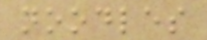noodles
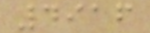4916
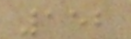152
